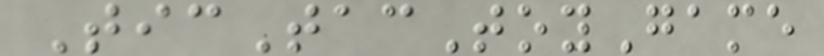TicTacToyGame
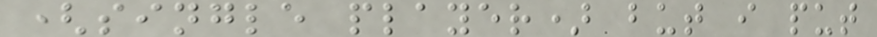(single player) but i put
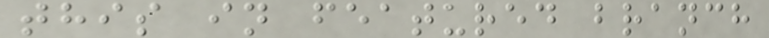this in featured branch
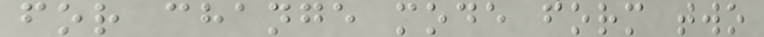for change mode form two
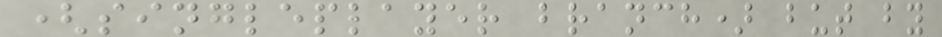(singleplayer branch) but by
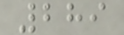289
